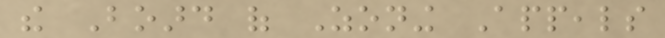the Board of Zoning Appeals
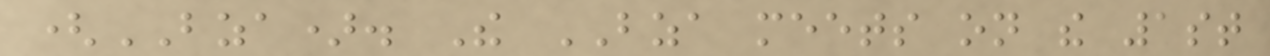(BZA). The BZA meets on the 1st
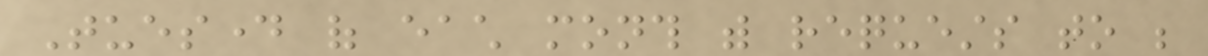Tuesday of each month with requests to be
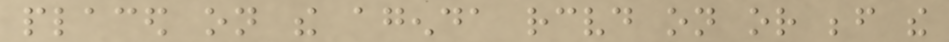placed on the agenda received on or before the
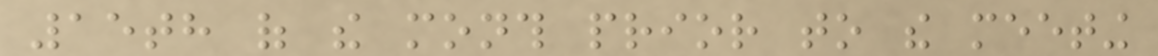15th of the month prior to the meeting
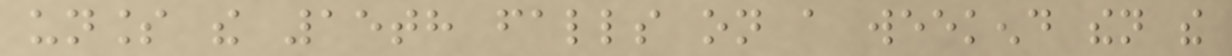unless the 15th falls on a weekend then the
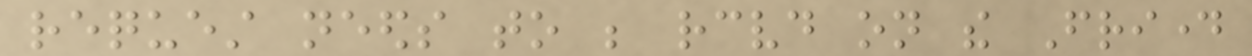request needs to be received on the Friday
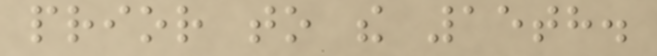prior to the 15th.
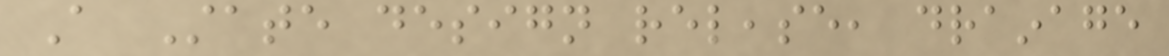A State design release, drainage
